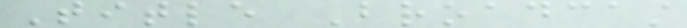Title Broadcast
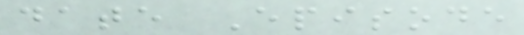date Episode
